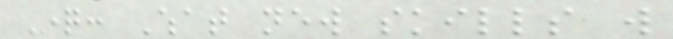Question: What new skills will
